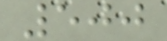500
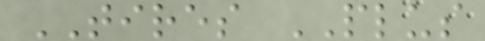TIRES PLUS
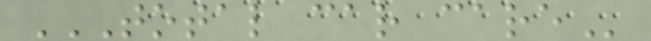TOTAL CAR CARE
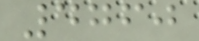4760
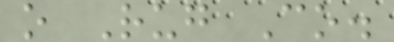o Rug Co.
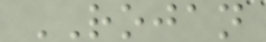ROJAN
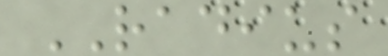RADIUS
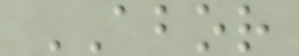ABOR
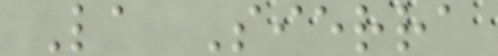La Sierra
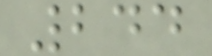244
